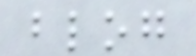blog
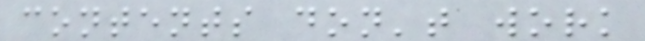contents don't work
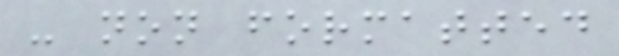- non formatted
